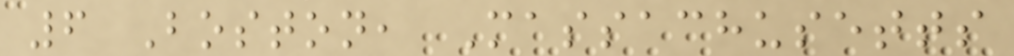6 Boston, Massachusetts
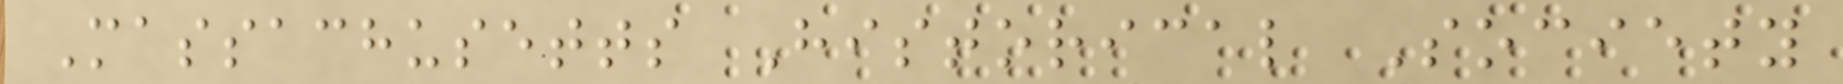Massachusetts Historical Society
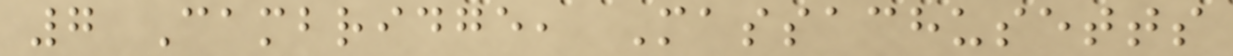7 Cambridge, Massachusetts
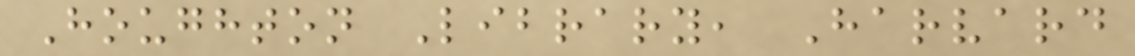Houghton Library, Harvard
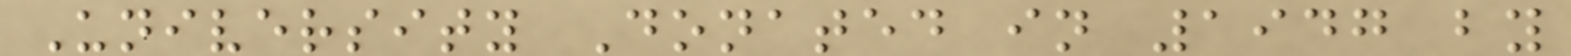University Donated in 1947 by
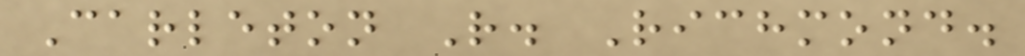Carleton R. Richmond.
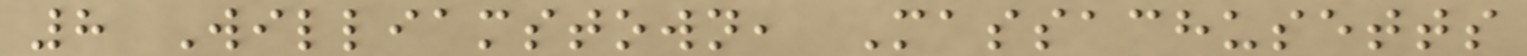8 Williamstown, Massachusetts
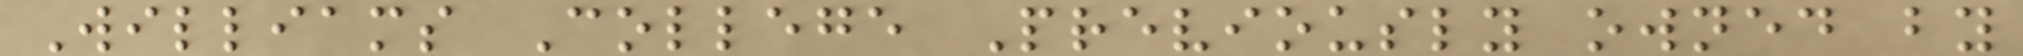Williams College Previously owned by
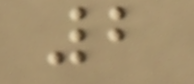2
